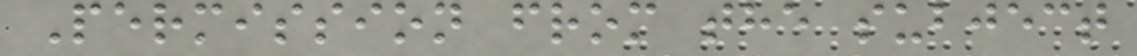Permission from the subject
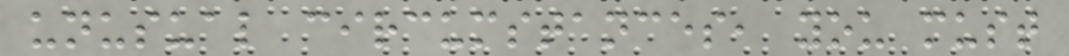unusual circumstances, you must
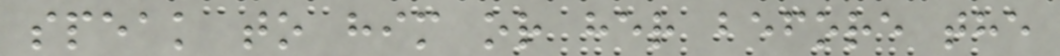speak to him or her before the
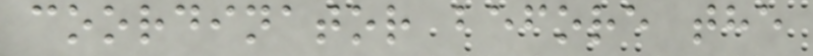coordinator before the
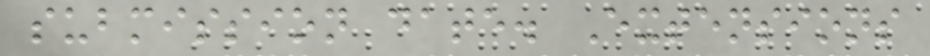submission date. Extensions
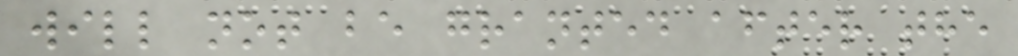will not be granted after the
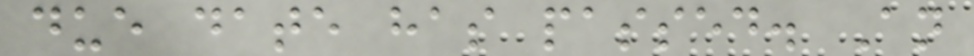due date has passed. An
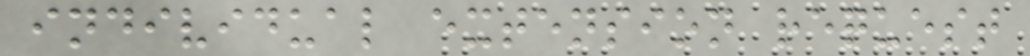individual extension request
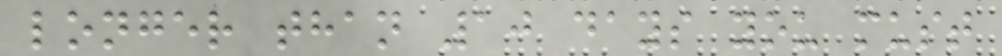longer than 10 days you must
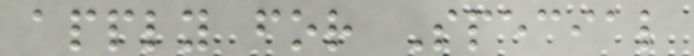apply for Special
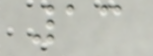13
